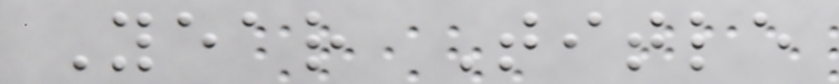Year Title
